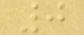0
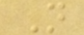N
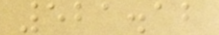521.12
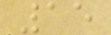15
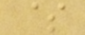$
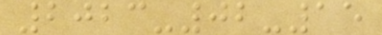2023-02-15
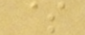$
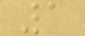1
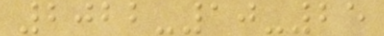2022-10-25
